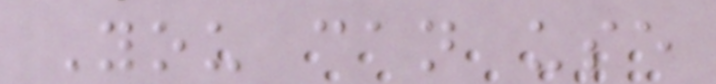You can use
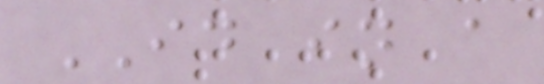ID in a
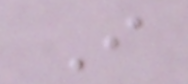I
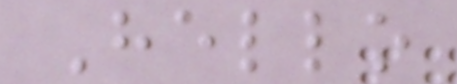Hello
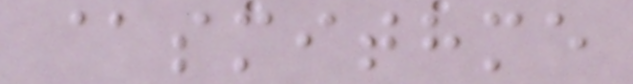@smithme
